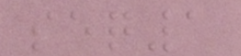seq1
